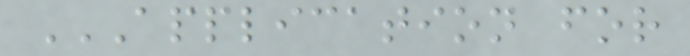APPLICATION FOR
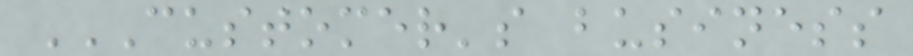CUSTOMER'S BUSINESS
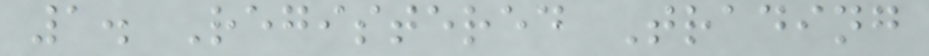1. Registered Trading
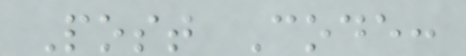Post Code:
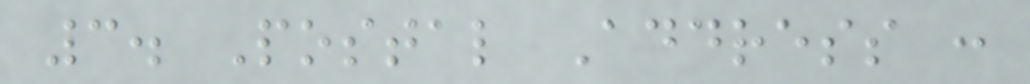3. Postal Address :
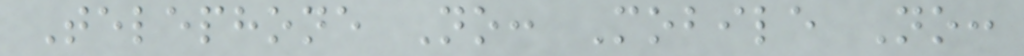Telephone No: Mobile No:
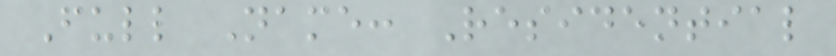Full Name: Residential
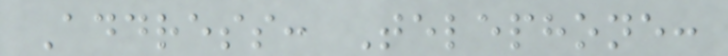Address: Telephone:
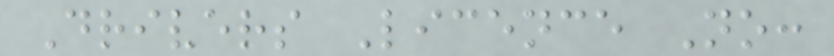Drivers Licence No:
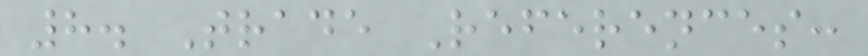8. Trade References:
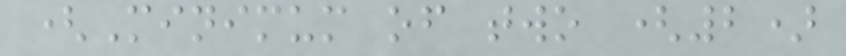(Minimum of two (2)
